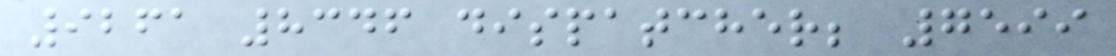9261 8346 dispatcher; 7599
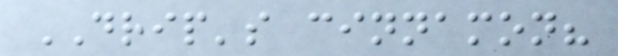DRIP's cinnamon?
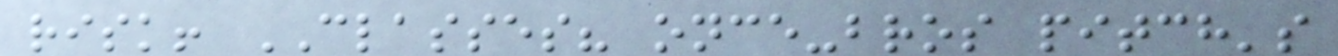risk! CLASSES? once-bros pitch's
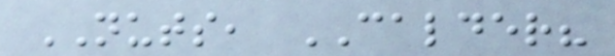NUTS, CALDER?
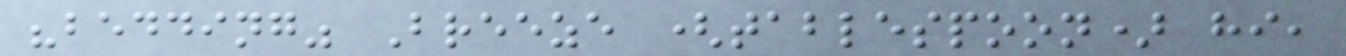"bedding" Breeze (tablespoon) hi,
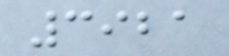3921
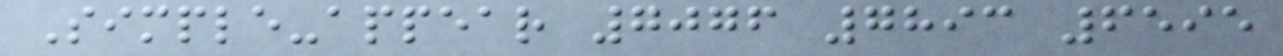Simple-appear 7076 7893 6595
